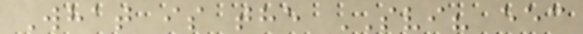What is the SVI? eec
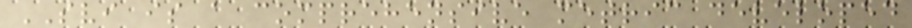SVI is a comprehensive metric developed
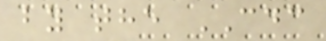by the CDC
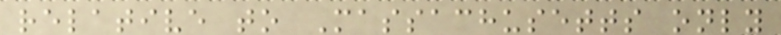relative to Massachusetts only
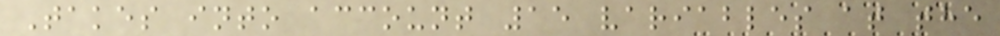Takes into account 15 variables at the
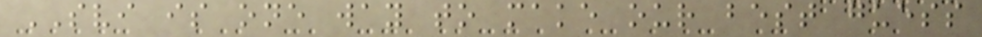SVI is one way to make our best guess
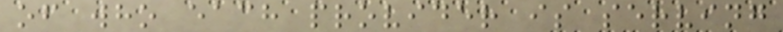of who each provider is serving
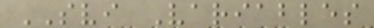SVI Variables
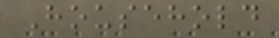Household
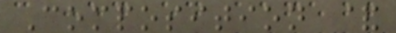Composition &
